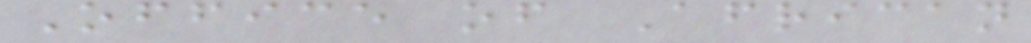Office of African
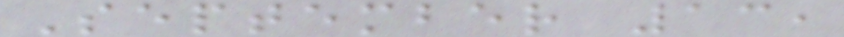September 13,
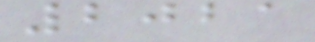2021
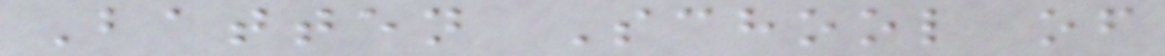Batten School of
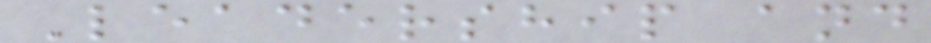Leadership and
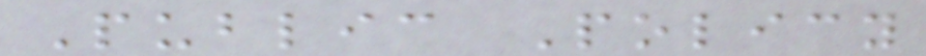Public Policy
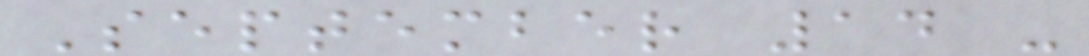September 14 -
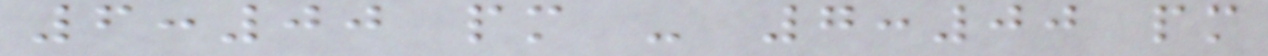6:00 pm - 7:00 pm
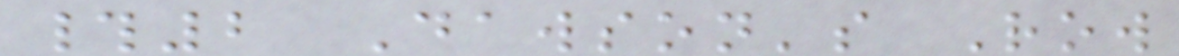#2 Dawson's Row
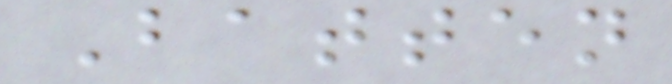Batten
